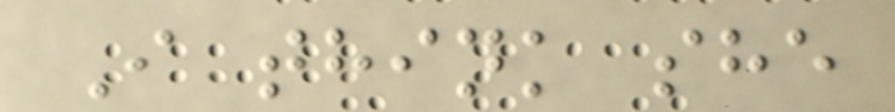I think she
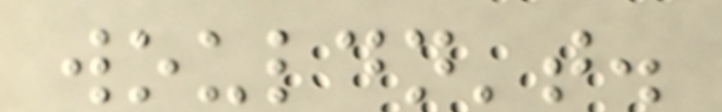wouldn't.
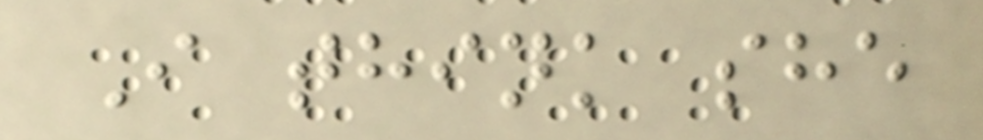I think she
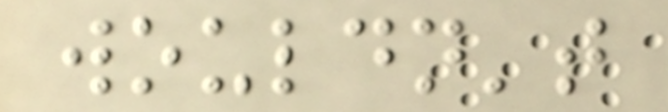wouldn't
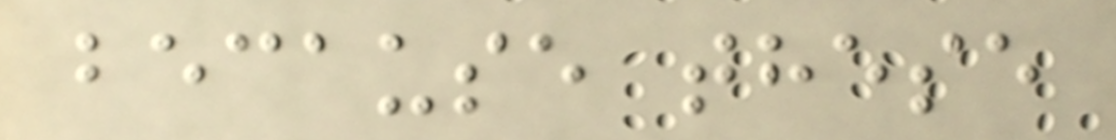because these
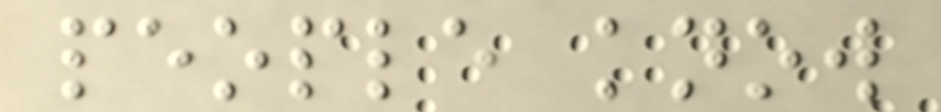people know
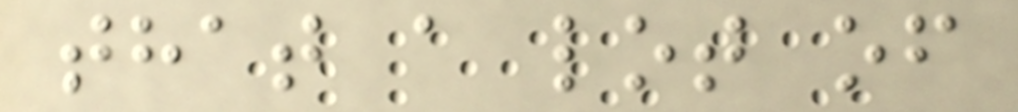that a lot of
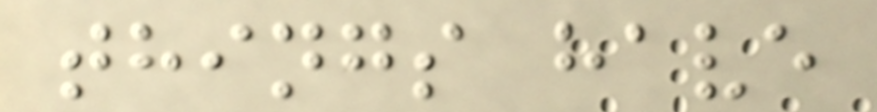things have
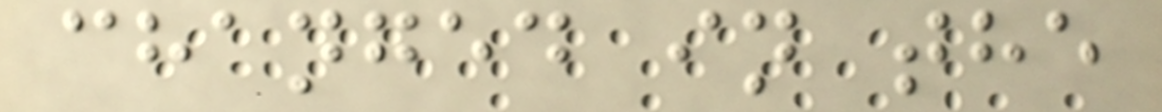changed in the
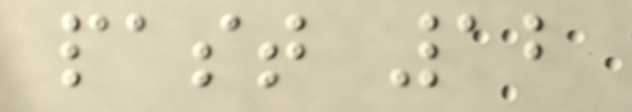past 12
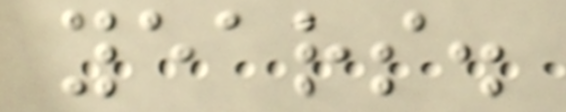years.
